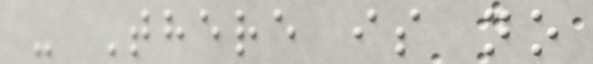- There is no
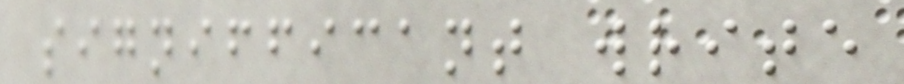signifficant write
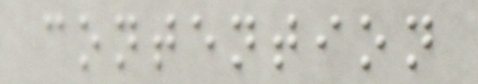contention
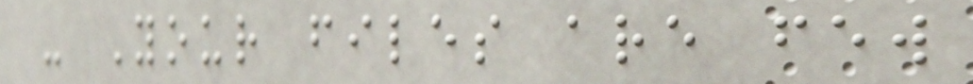- Your files are few
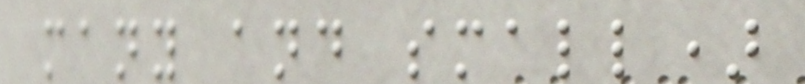many and small)
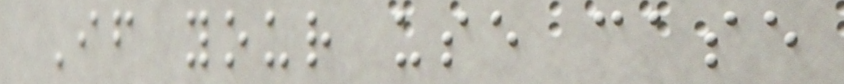If your use case
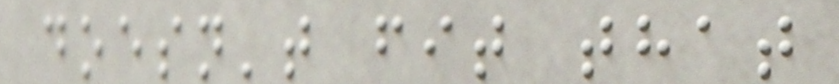doesn't fit that
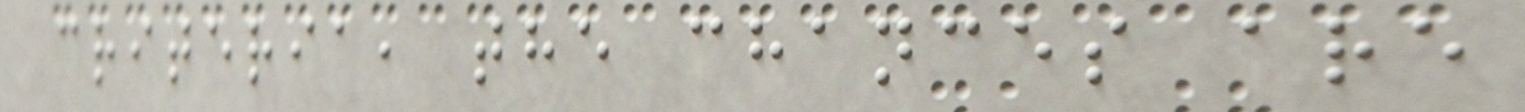criteria, the chances are
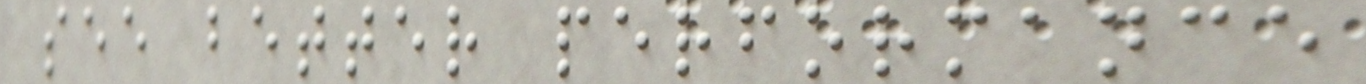see better performance
